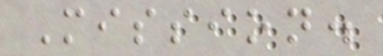Mission.
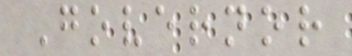Governor
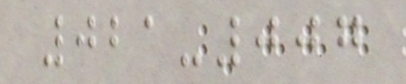021-007
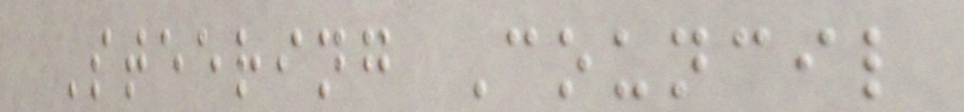Steering Council
